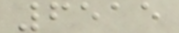6515
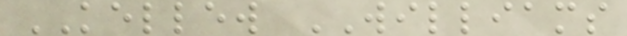KELLEW WILLIAMS
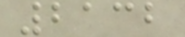2132
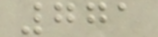771
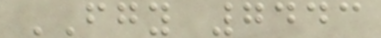FGY 7443
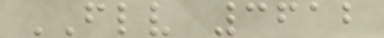FLV 3612
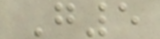G5
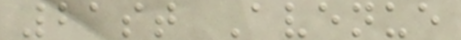21st Avenue
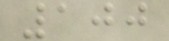100
